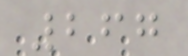267
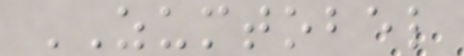ZUMTOBEL
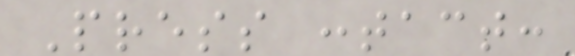Press contact:
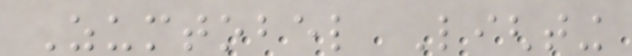Zumtobel Lighting
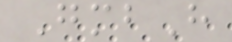GmbH
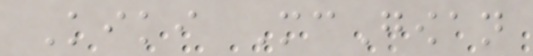Kiki McGowan
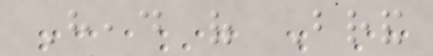Head of Brand
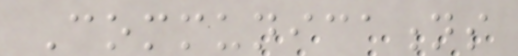Communications
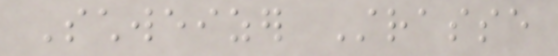Schweizer Strasse
